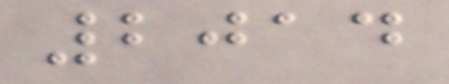2014
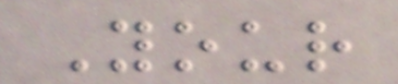Your
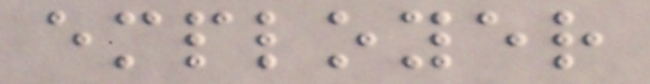employer
